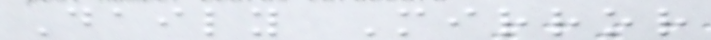Daily Mirror
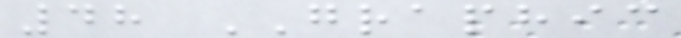48 GRAPHIC
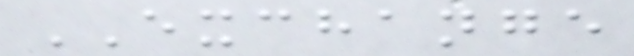EXCHANGE
